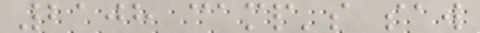2108 camp's saw
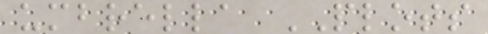umbrella PLOTS
